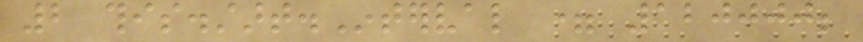2 this.start.Interval = 120000;
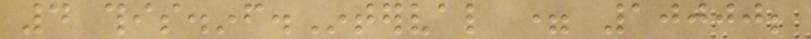4 this.inf.Interval = 10000;
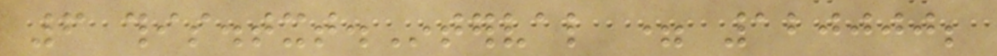6 this.txt.Interval = 120000;
